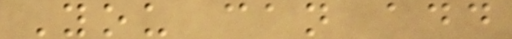You can add
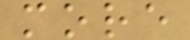more
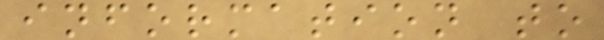information to
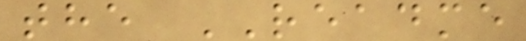the README
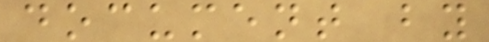document by
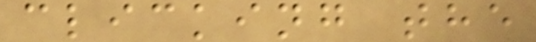clicking the
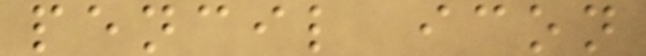pencil icon
